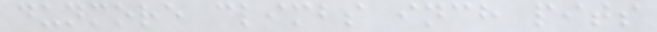dunmore climbs inch pits
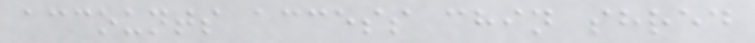accounts access chin shred
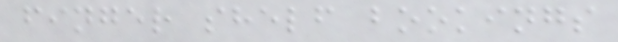finger shelf bookings
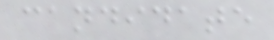candidate
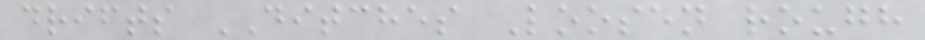drifts DITCHES Loosen rough
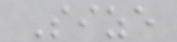Size
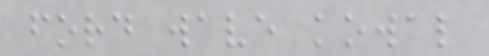ford wave kowal
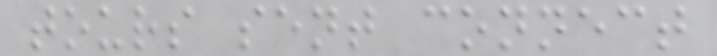tours sent connect
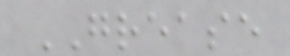GREASE
